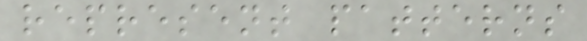represent patterns
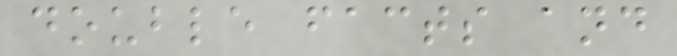double facts and
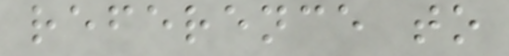reference to
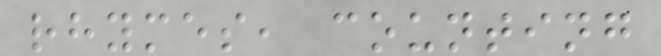rhymes, counting
